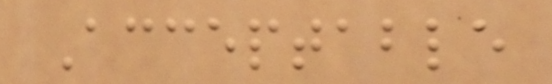Acceptable
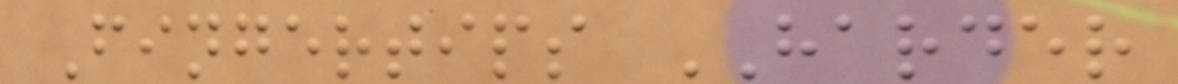Fingertips HARDER
